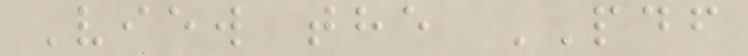View the PDF
